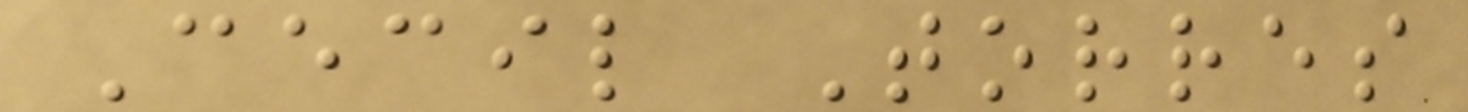Cecil Torres
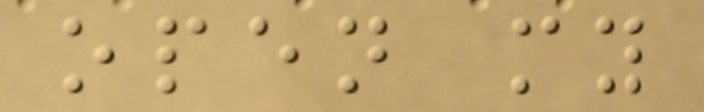open my
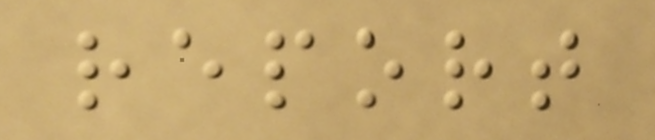report
